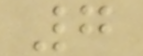7
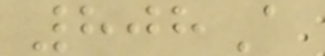808A
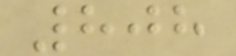808
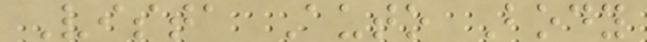Vista Auto Body
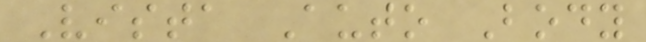Vista Auto Body
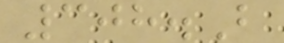308.B
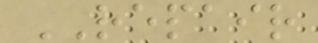REPAIR
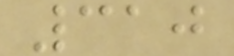310
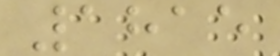1815
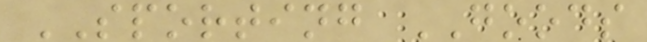SPORTING GOODS
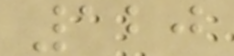120
